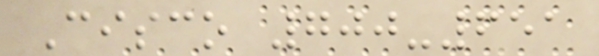Cisco 700-651
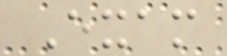Exam
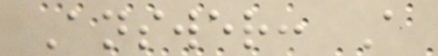Answer: A
